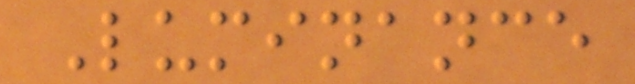Luminance
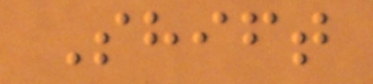Shift
